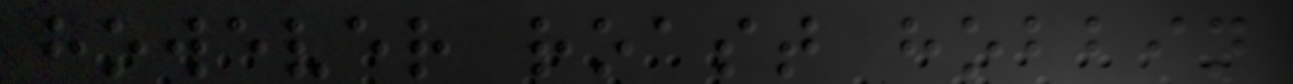however roast hobbin
